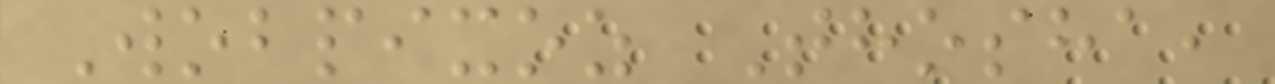Wobpixoz Thosha,
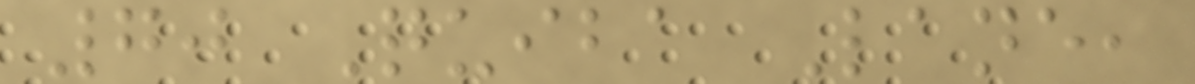70 Quiba Lane,
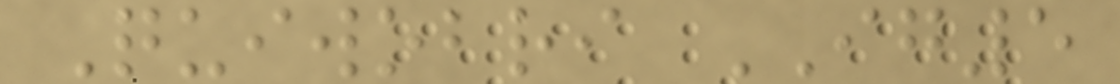Quiwobri IG5
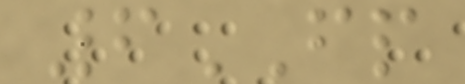6FP
